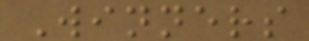Winners
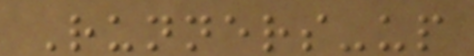Runners-up
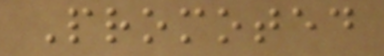Promoted
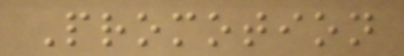Promotion
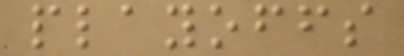playoffs
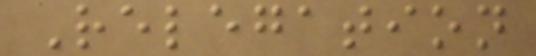Relegation
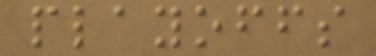playoffs
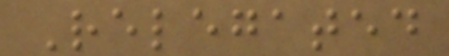Relegated
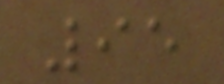95
